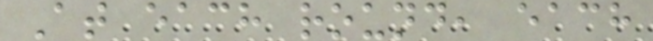At each round, each
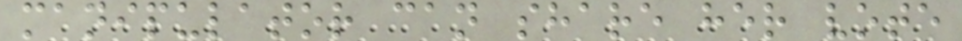manipulator can share her vote
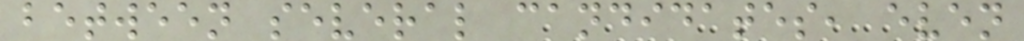between several candidates, even
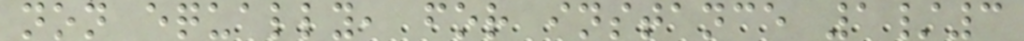non equally, for instance 1/3
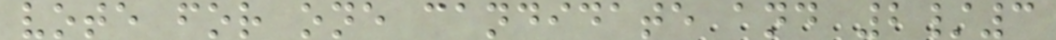vote for one candidate and 2/3
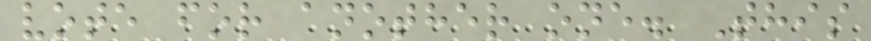vote for another one. This
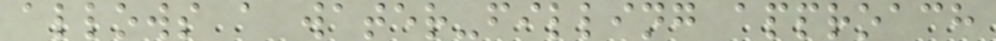allows a water-filling approach
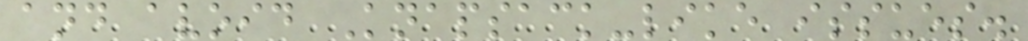and avoid Knapsack-like issues.
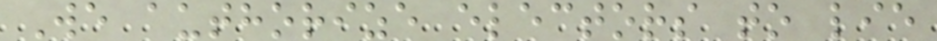We authorize electors to lie
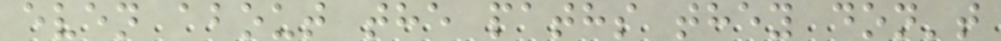even about the paths they don't
